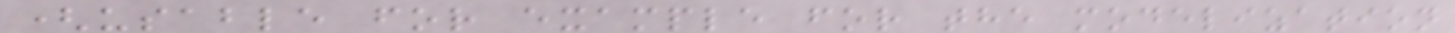(usable for example for the modelization
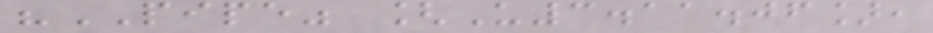"PIPE" [U3.11.06],
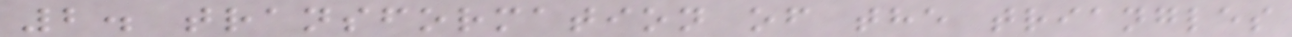2. transformation of the triangles
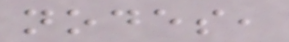nodes,
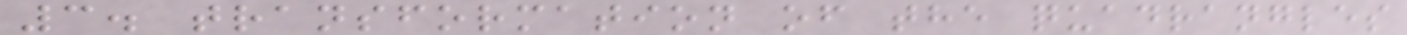3. transformation of the quadrangles
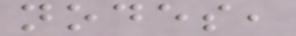nodes,
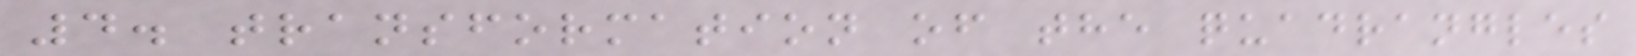4. transformation of the quadrangles
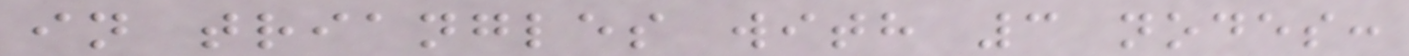in triangles with 3 nodes:
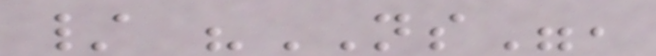/ "NS",
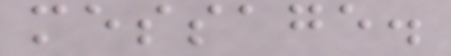message.
